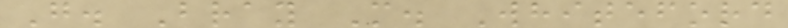G. Bray M. Whiteford
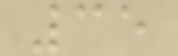35
